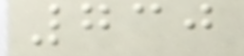730
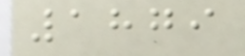1879
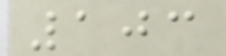103
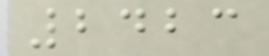2423
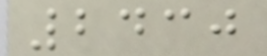2430
